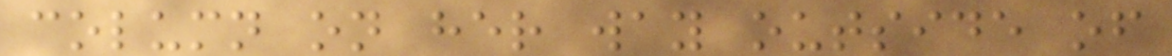column on her way outside of
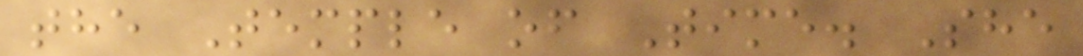the Temple of Time. She
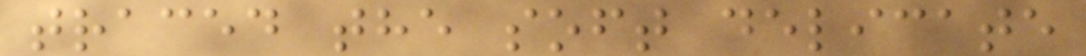traced the soft delicate
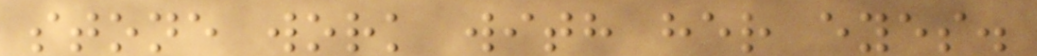stone work with her eyes.
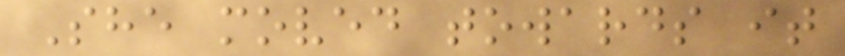She moved towards it
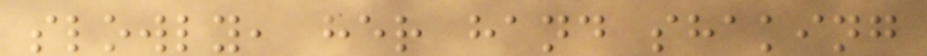slowly, her hand shaking
